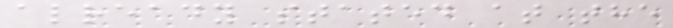already stated at the
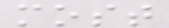most
